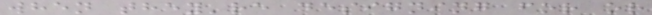when they're designing for or
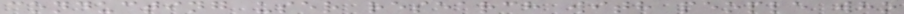conducting user research with people who
